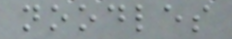noodles
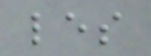les
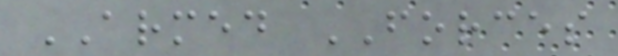ARMED FORCES
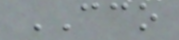CCO
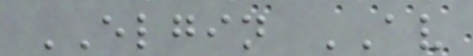ELGIN AV
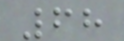68
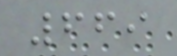669
